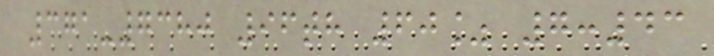371-7380 96th 60% 7:43
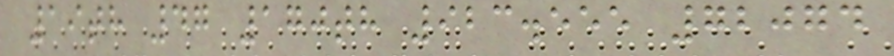19th 47 170th 923.555 72074
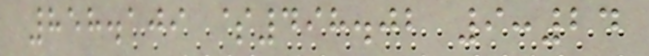858.109 $498.02 9:24
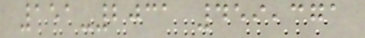151-2031 459,371
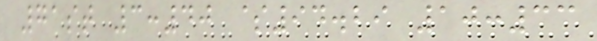71st 3:40 $94.29 10:33
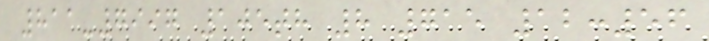811-7997 105th 8 715 12:56
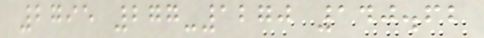2795 277-1270 140.62
